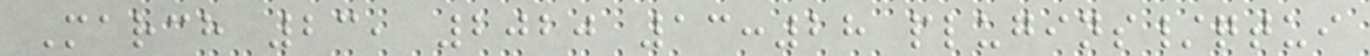March 23, 2020 13:28 plugins/qtui
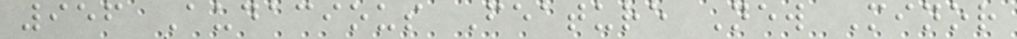956 Audacious Feature New Minor
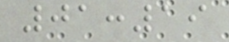01:19
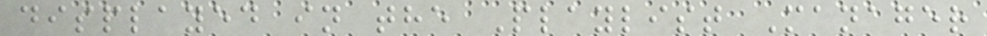displayed in the Playlist Manager
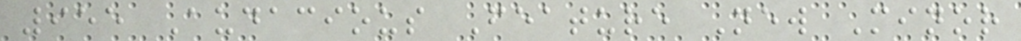955 Audacious Feature New Minor
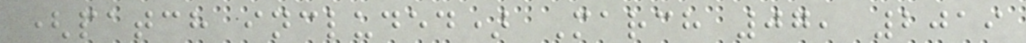(patch included) March 07, 2019
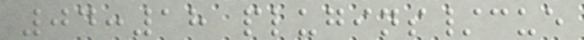04:18 plugins/cue
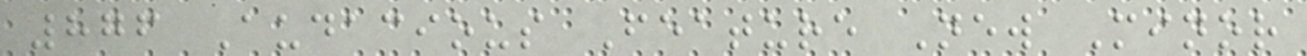876 Audacious Feature New Minor
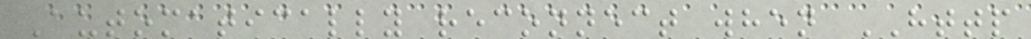Automatically reconnect when HTTP
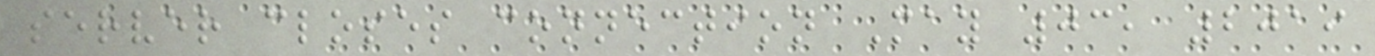server closes connection May 03, 2019
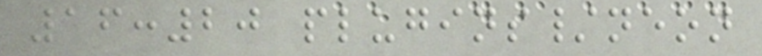16:20 plugins/neon
